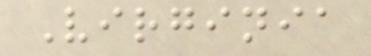Virginia
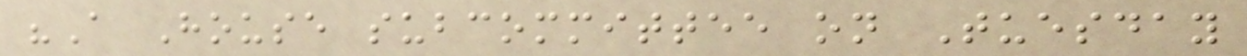"A House subcommittee on Tuesday
